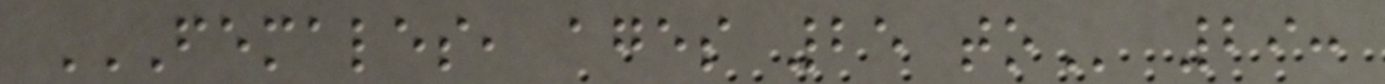FEMALES, AGES 25 TO 29:
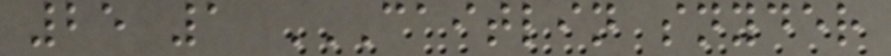25 1 CAITLIN SNYDER
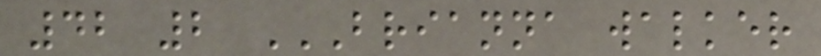42 2 BRIANNA WALKER
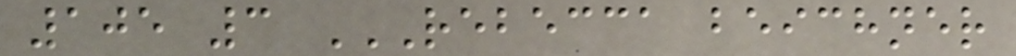105 3 REBECCA BEICHNER
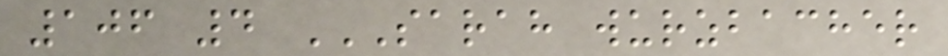106 4 SARAH WURZBACHER
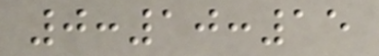0:10:15
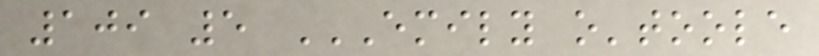109 5 EMILY O'TOOLE
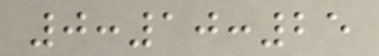0:10:25
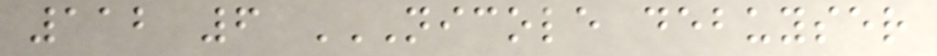112 6 NICOLE DEBUYSER
